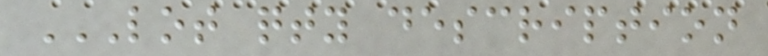LOT QTY DESCRIPTION
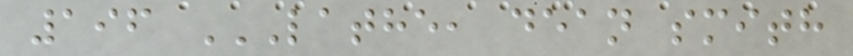196 LATHE, DEAN SMITH
